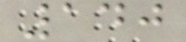140
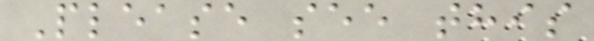Please see this
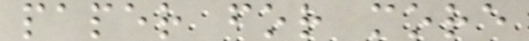paper for more
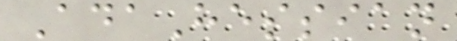AdaHessian
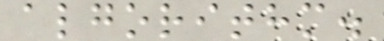algorithm.
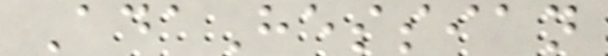AdaHessian
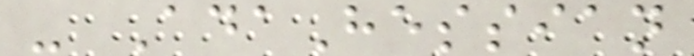- AdaHessian
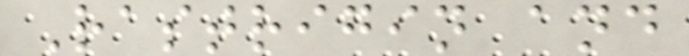Rastrigin and
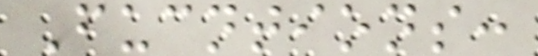Fucntions:
